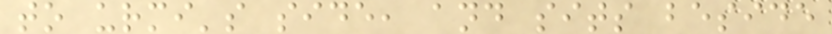to urmi's side, and sits beside
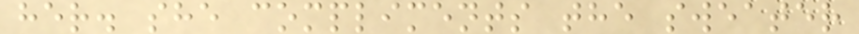her. she compliments the sweater
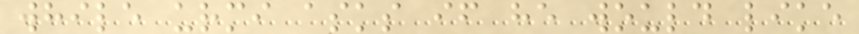while urmi asks if he would like
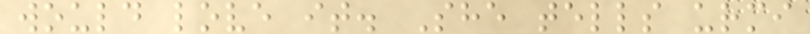would love it. She tells urmi
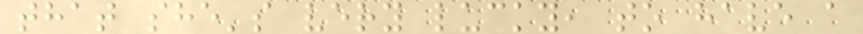that she's very lucky, to have a
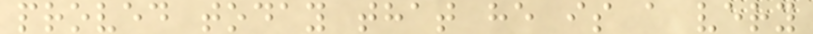proved today that he is a very
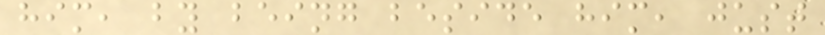him, by being beside him, just
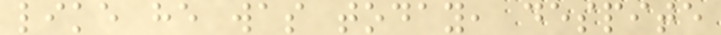like he was today, despite
